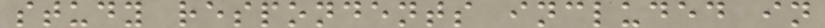study respondents included in
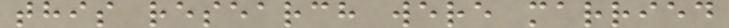this research were married
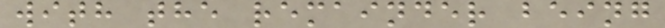with the remainder being
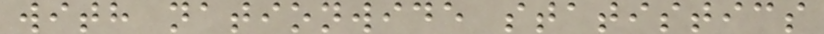with nationwide statistics
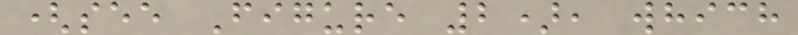(see Figure 2), which
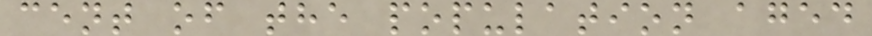cent of the population aged
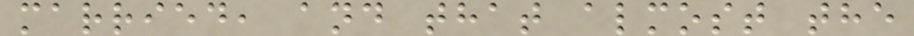married, and that almost the
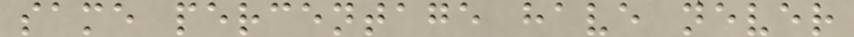same percentage have never
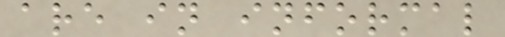are in informal
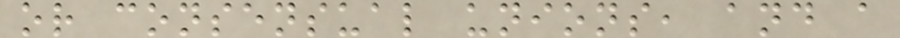or consensual unions, and a
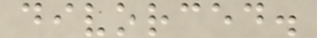divorced.
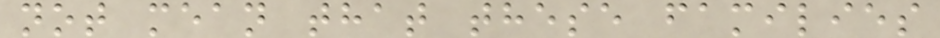not mean that these families
